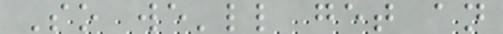So we'll get an
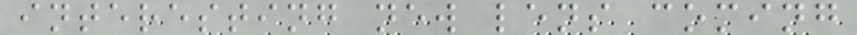interesting new lens coming
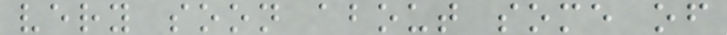very soon about some of
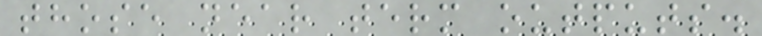those near term outputs.
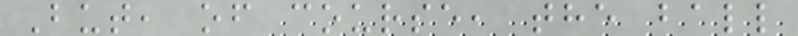But, of course, the ball
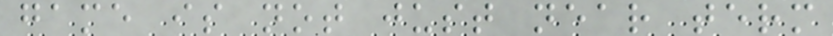game is not just near term
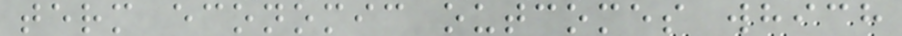term economic outcomes which
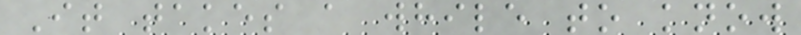It takes a while to know
